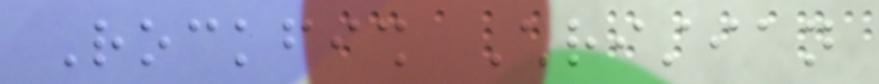Rockfish Christian
